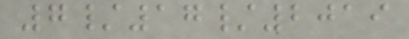7/17/2019
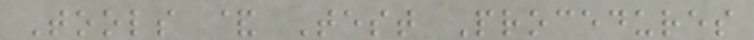Tools & Test Procedures
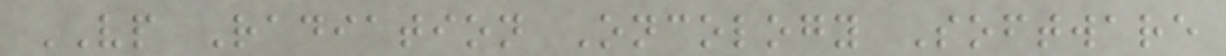VP Radiation Oncology Software
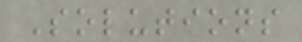Solutions
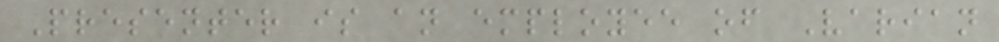Presenter is an employee of Varian
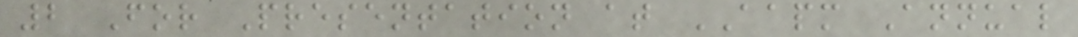2 For Presentation at AAPM Annual
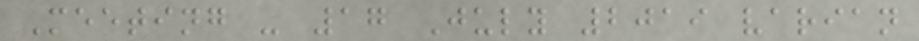Meeting - 17 July 2019 varian
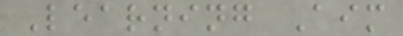Learning Aim
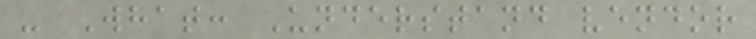- What: Understand vendor
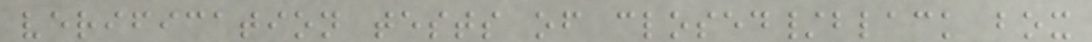verification tests of closed/black box
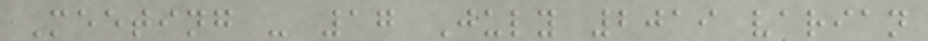Meeting - 17 July 2019 varian
